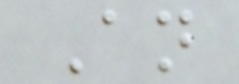An
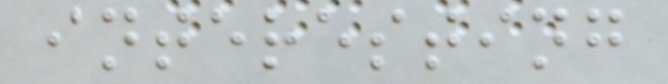interesting
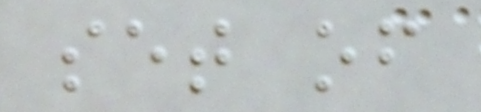set of
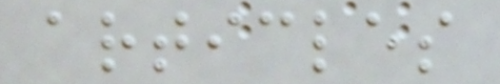articles
